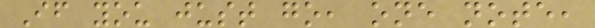If you just go, one note,
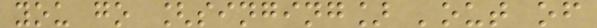you go [singing] 'out of
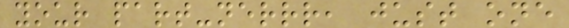your part-nerrr, just one
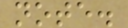note.
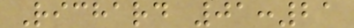Richard 01:21
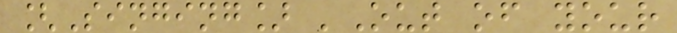[Singing] 'Out of your
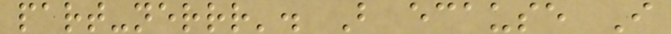part-nerrr'. B ecause I
